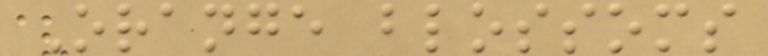Orange blossoms
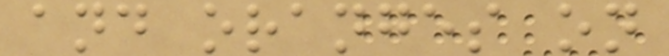and oranges on
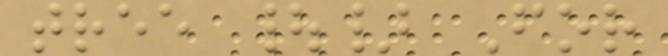tree |} For
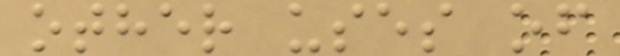other uses of
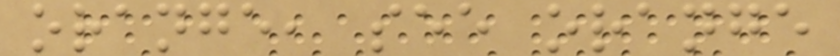orange, see orange
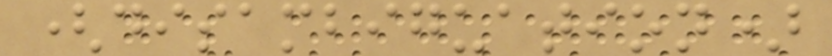(disambiguation)
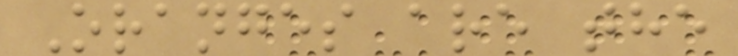Oranges are the
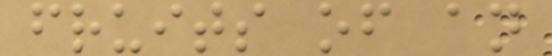fruits of an
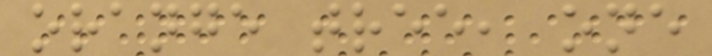orange tree, one
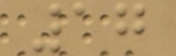17
